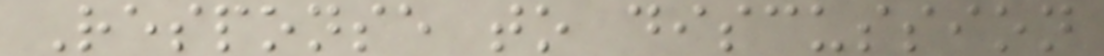Response to discussion
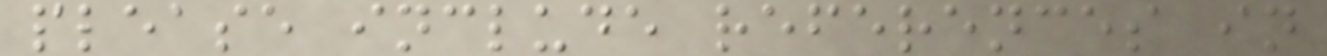please include references in
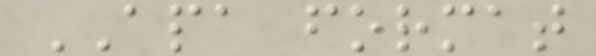APA format
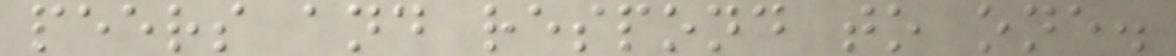peers and respond to one.
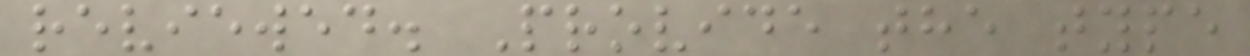reviewed. Provide the type
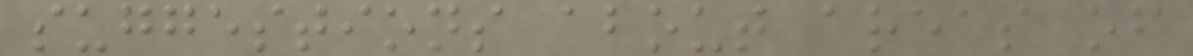suggestions about areas of
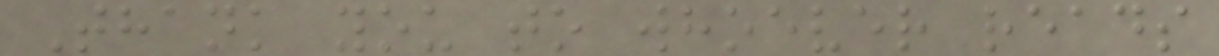Thank you to whoever reads
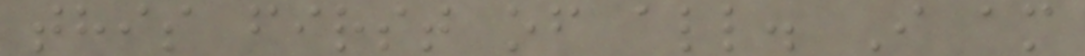this first of all. I am
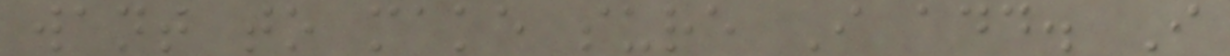want to make sure I add. I
